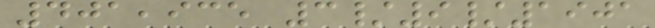401,935 3/9/1901
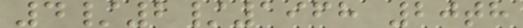4/2/1968 20th
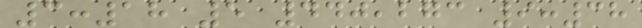3:18 5 440,273 9:38
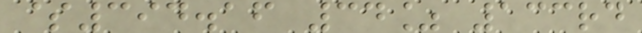$394.16 34% 133rd
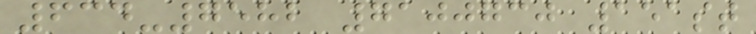634-7582 7100730 151st
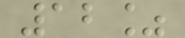12%
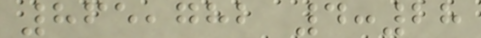865,782 4:28
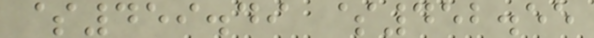$459.49 $452.55
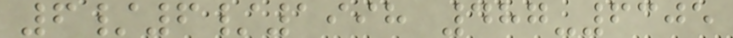6/6/1998 487-6305
